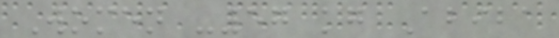Women -57 kg Abiba
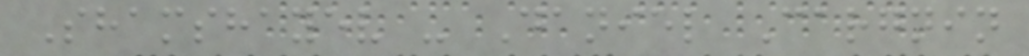Shamshayev - Daniel Cargnin
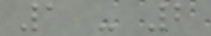1 - 2
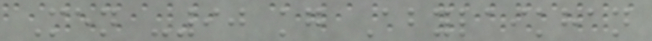Men -90 kg Abylaikhan
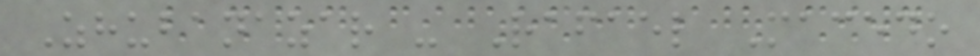Zhubanazar - Rafael Macedo
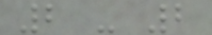2 - 2
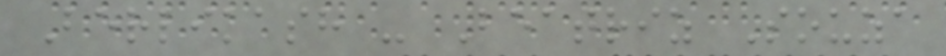Berlikash - Beatriz Souza
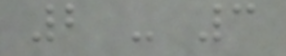2 - 3
